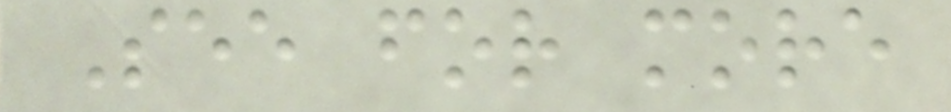See for more
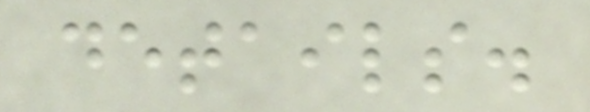details.
